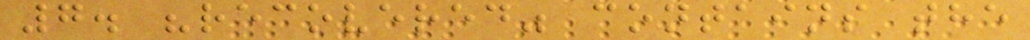7. "recovered" contains the
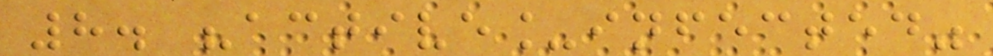8. "active_infected"
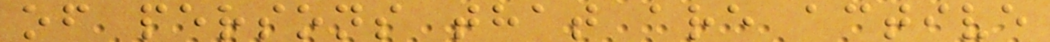of persons that are active
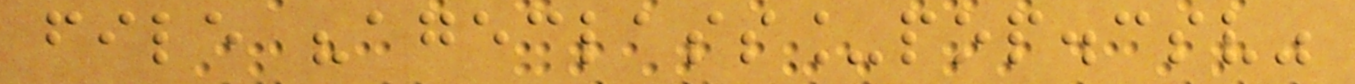file "ageclass_pop.csv"
